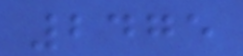2475
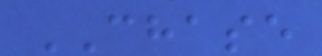CHASE
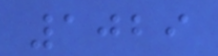1029
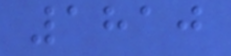1810
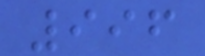996
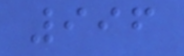996
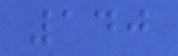140
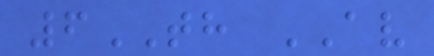6TH AV
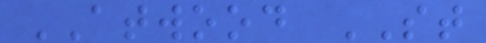ATWOOD ST
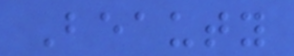Beauty
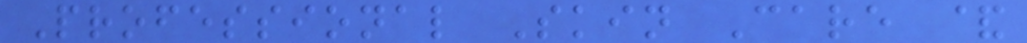Professional Skin Care &
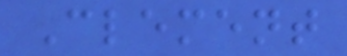Clement
